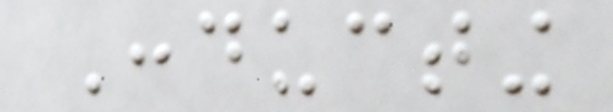Conducting
